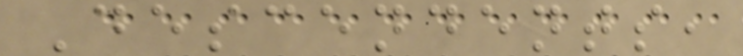Descendents,
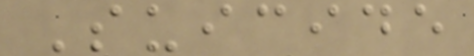Suicide
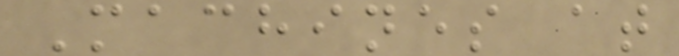Machines at
